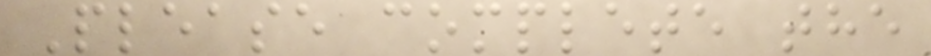Please complete the
